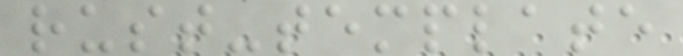rust-template
